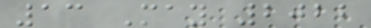13 May 2022
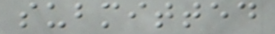submitted
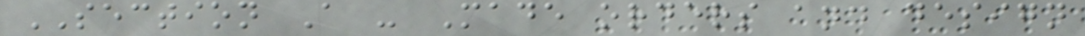SECTION A - Made orders and design
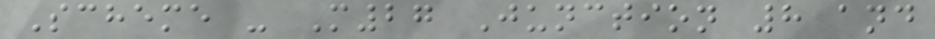Scheme - M27 Junction 8 and
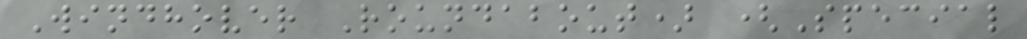Windhover Roundabout) (Special
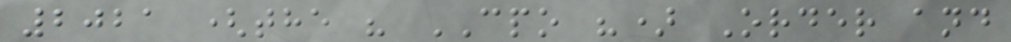2021 (the " CPO ") Order and
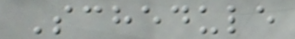Schedule
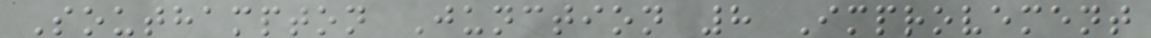Southampton Junction 8 Improvement
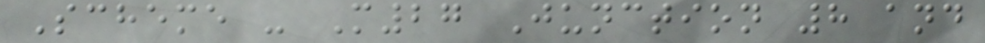Scheme - M27 Junction 8 and
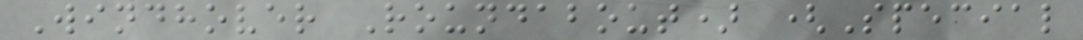Windhover Roundabout) (Special
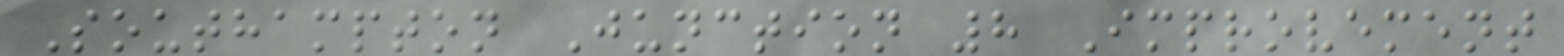Southampton Junction 8 Improvement
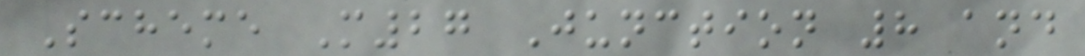Scheme M27 Junction 8 and
